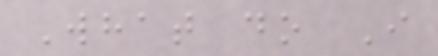What do I
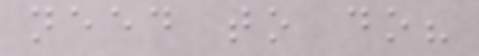need to do?
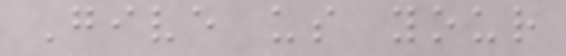Give us your
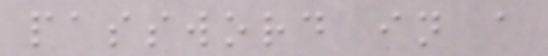password in a
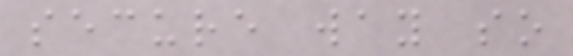secure way so
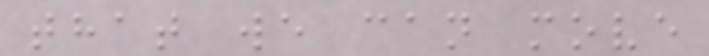that we can move
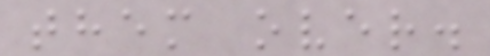them over.
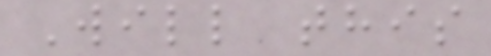Will this
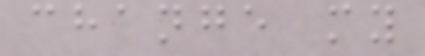change my
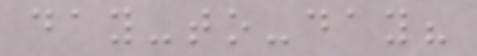day-to-day?
